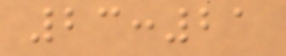23:21
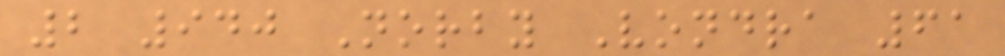2 940 Norby Vondra 61
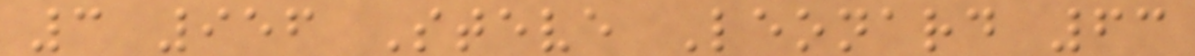3 956 Steve Leonard 63
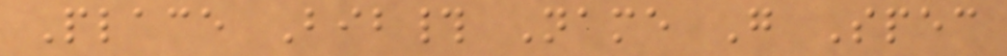Place Bib# Name G Spec
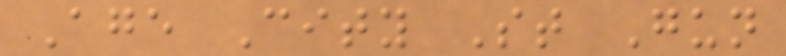Age City St Gun
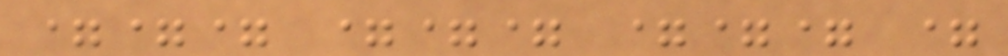=== === === =
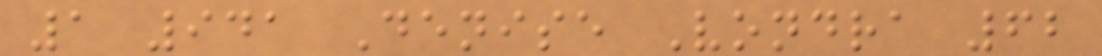1 941 Denise Vondra 62
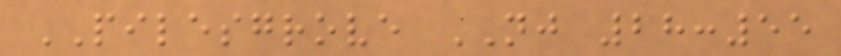PILESGROVE NJ 28:55
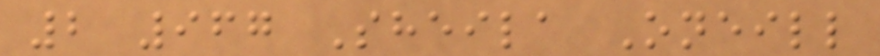2 967 Sheila Oneill
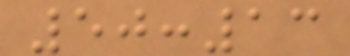50:13
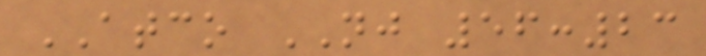ATCO NJ 56:23
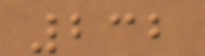232
